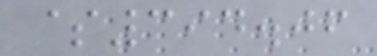$394.06
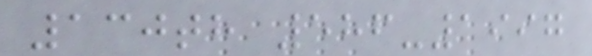130th 586-1997
